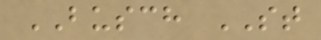BUSCH ST
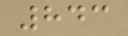843
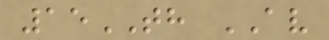15TH AV
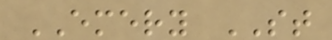EMERY ST
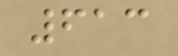613
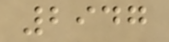2947
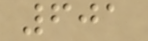601
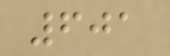601
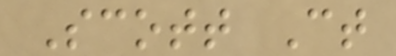Scott Ct
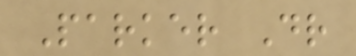Parker Dr
